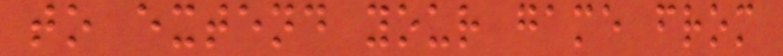to extend your game from
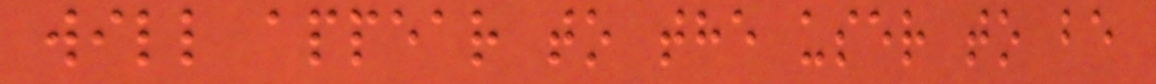will appear to the user to be
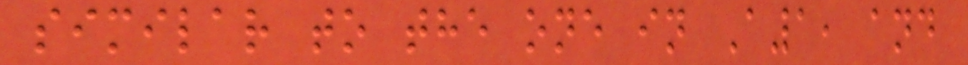similar to the one in A1, and
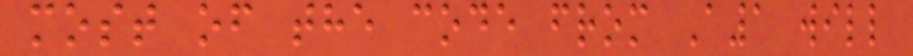most of the code from A1 will
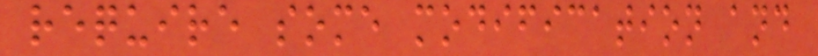require some modification and
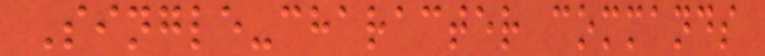Single-character commands
